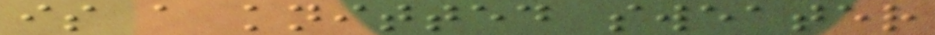is a knitted sweater
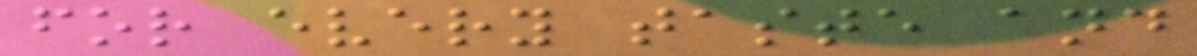for every taste and
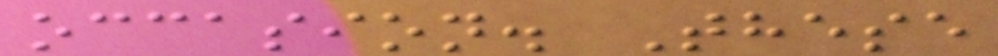occasion. These
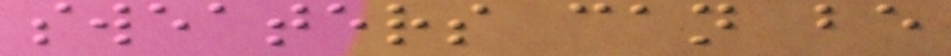sweaters can be
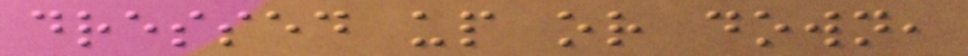dressed up or down,
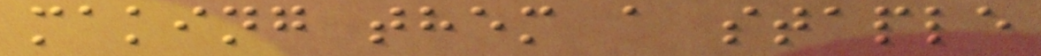making them a staple
